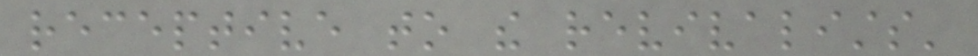receptive to the revivalists'
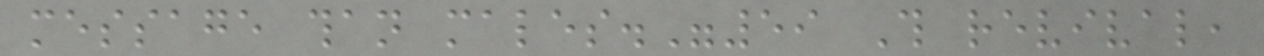message than males."59 This revival,
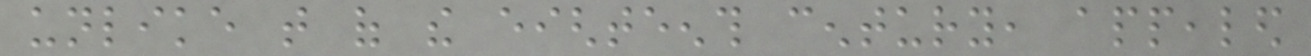unlike that of the eighteenth century, appealed
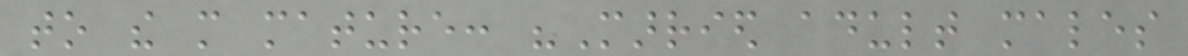to the more mature: "Married adult males
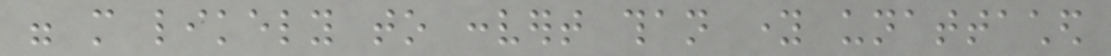were more likely to convert than young unattached
